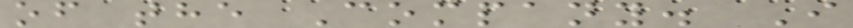of the Company. I
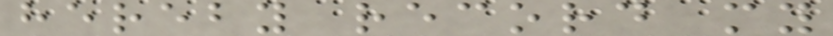hereby record my
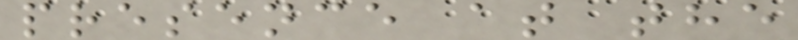presence at the
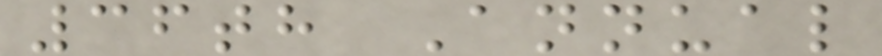36th Annual
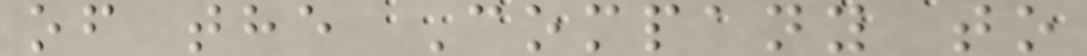of the Company to
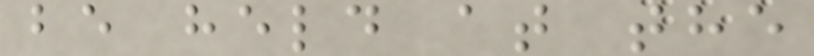be held at the
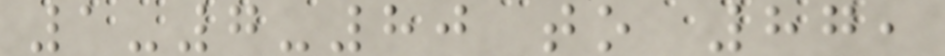1-7-80 to 87,
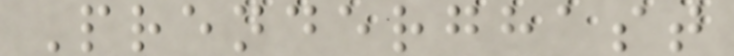Prenderghast
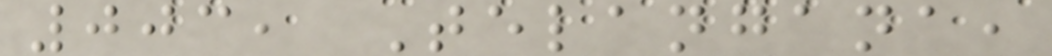003, Telangana,
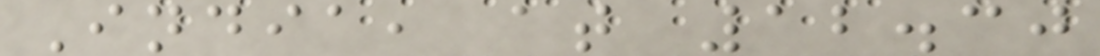India, at 12.30
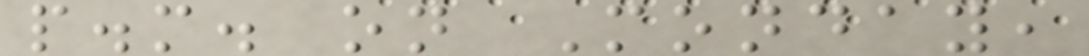p.m. on Monday,
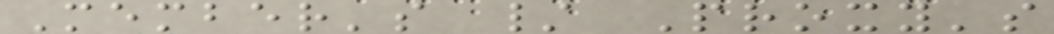Member's / Proxy's
